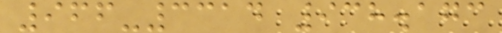966-3314 938.173
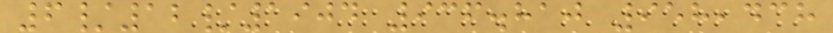6/12/1904 936.810 958,438
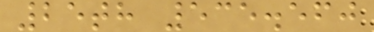25th 535.560
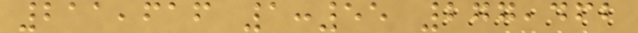211,616 1:55 277,462
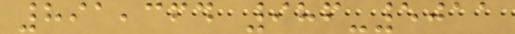891,364 986-5011
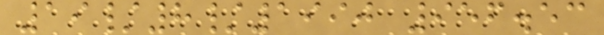19/8/1990 956.53
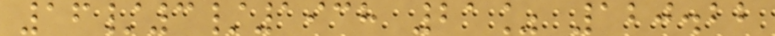16/3/1938 21% 120.22
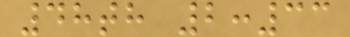48th 2:33
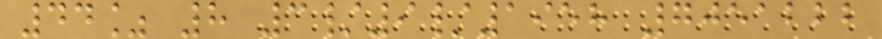44% 8 3/9/1958 7051222
